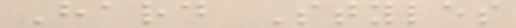Hard Styles
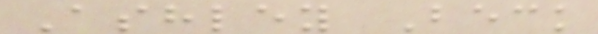Ashley Beck
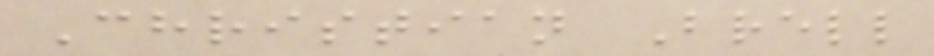Christian Brell
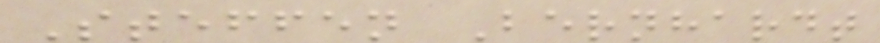Steffen Bernhardt
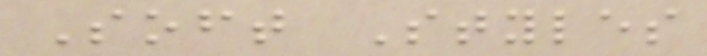Soft Styles
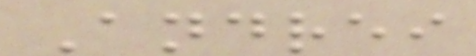Andrei
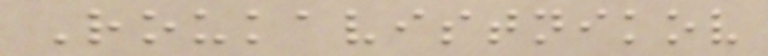Roukavistnikov
